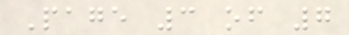Page 3 of 7
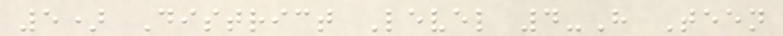5) District Level 4-H Teen
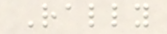Rally
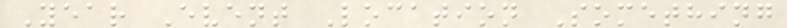Year Event Location Something
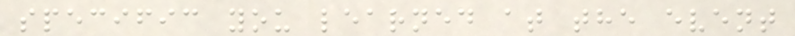specific you learned at the event
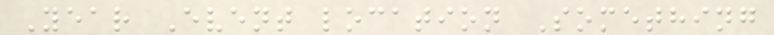Year Event location Something
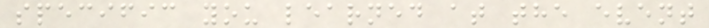specific you learned at the event
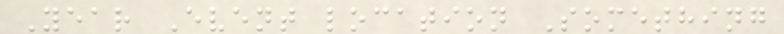Year Event location Something
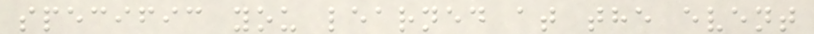specific you learned at the event
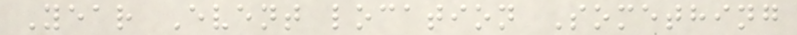Year Event location Something
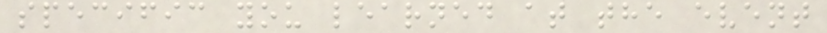specific you learned at the event
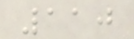110
